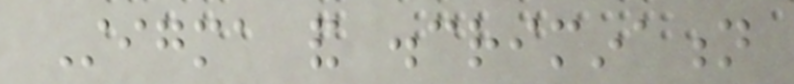Stigma and discrimination
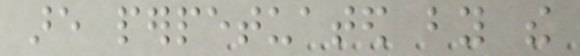are perpetuated by the
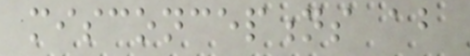misconceptions about
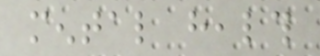mental health
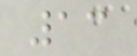13
